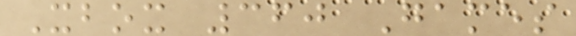Xbox 360 Games
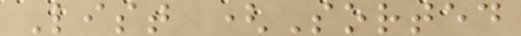List (Sorted
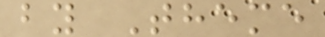by Theme
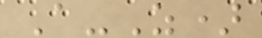A-Z)
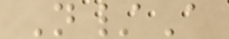N/A
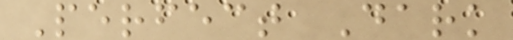Perfect Dark
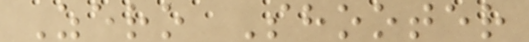Zero Shooter
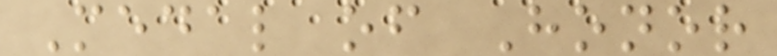Medal of Honor
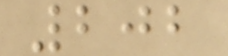202
